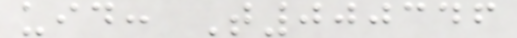uid: T000346
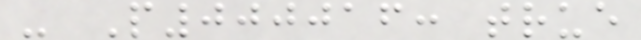- P000016: true
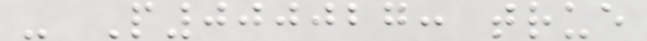- P000027: true
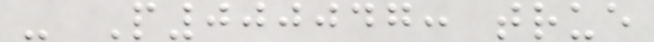- P000047: true
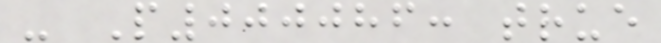- P000086: true
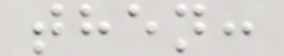then:
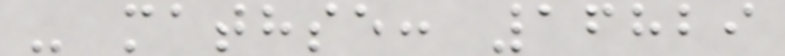- mathse: 16829
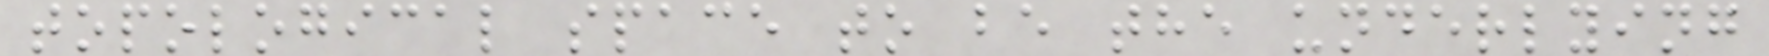topological space to be the underlying
